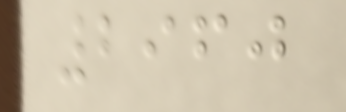2960
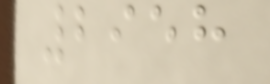2958
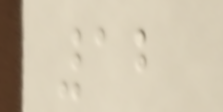12
